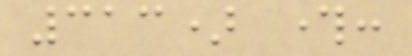313) through:
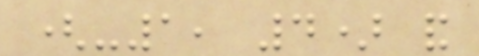(-1, 4) and
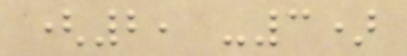(2, -3)
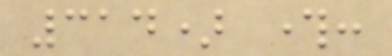314) through:
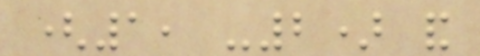(1, -2) and
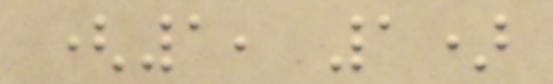(1, 1)
